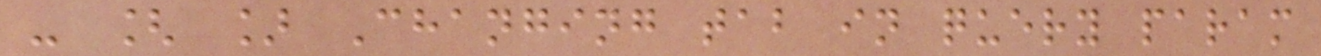- [ ] Changing tab in query param
